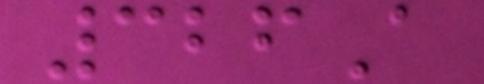326A
